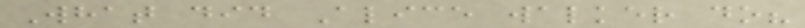What did Alice walker do?
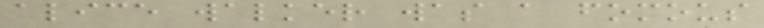alice walker was a fomous
